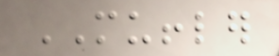MUFFLER
